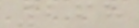268
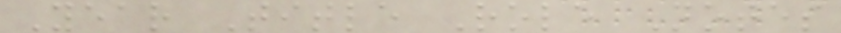Year Title Role Notes
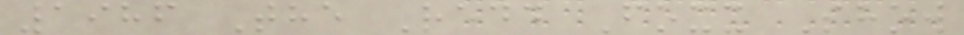1986 The Redd Foxx Show
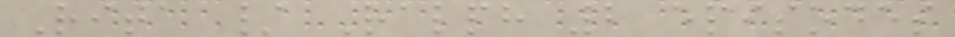Rita / Ralph 2 episodes
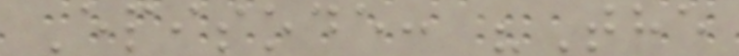Episode: "The
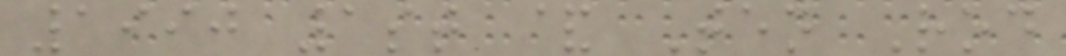1990 1st & Ten Rod
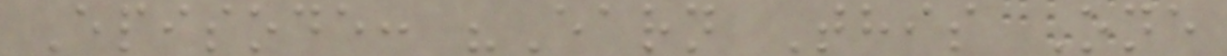Episode: "Earn This One
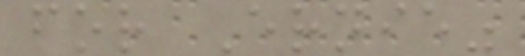for Ernie"
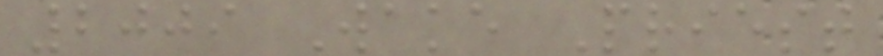2009 Wake Priest
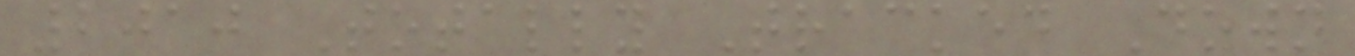2010 Totally Tracked Down
